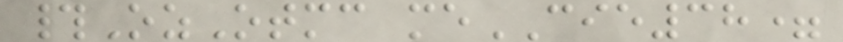#OzOtmc meCIE38=
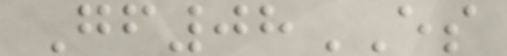Gf08ES
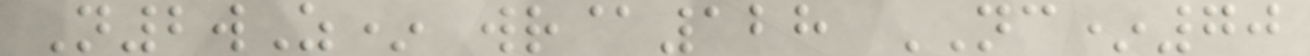N2wZ* wr@128 NC*70
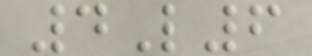4L6
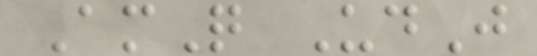AmQ UdJ
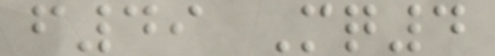f49 Mq4
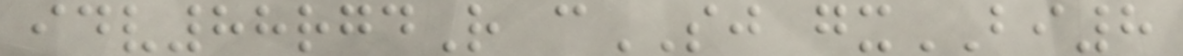idv88rgdR cSJ gxBI8
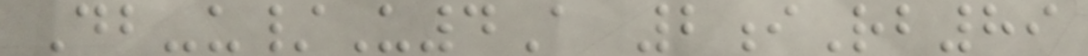Db-u/U4A 2iRb89
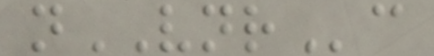nVNRc
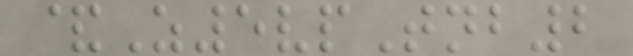&Z5vpTnb2
